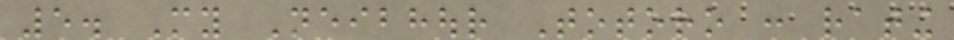5. My Neibhour Totoro : rating
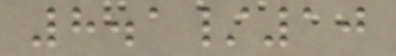8.1/10
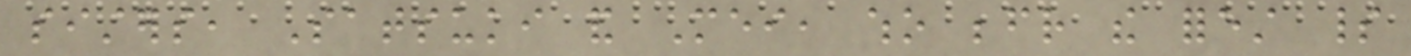sisters, Satsuki and Mei, who befriend the forest spirit
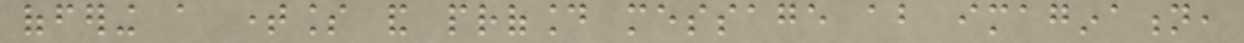offering a timeless and profound message about imagination,
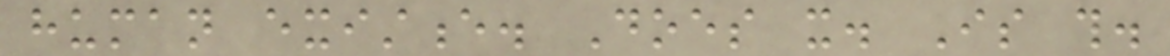human existence. Does it. Is this.
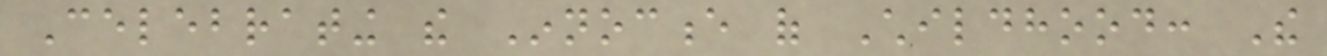Celebrating the Innocence of Childhood: The
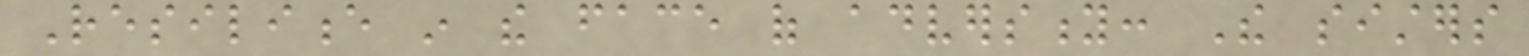Resilience in the face of adversity: The sisters
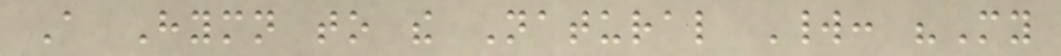A Hymn to the Natural World: "My
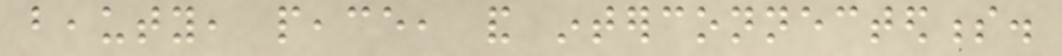beauty, peace, and interconnectedness.
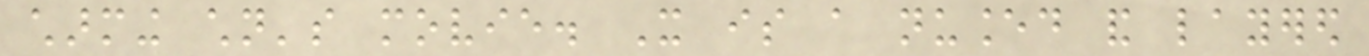charming children's movie. It is a nuanced and layered
